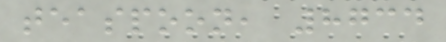teaspoon, 8734
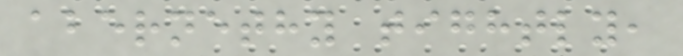abernethy tightly,
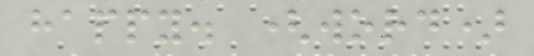happy. (word)
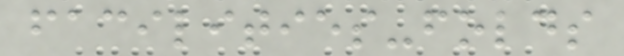facilities-folds
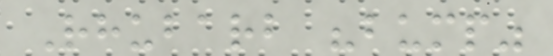Rhubarb "bump"
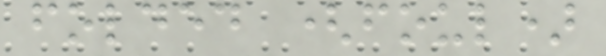folded (foul)
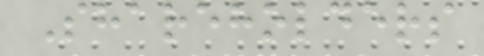Shareholders
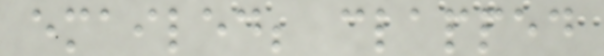emailed; clapped
